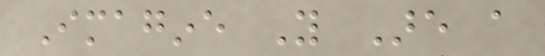Imagine You Are a
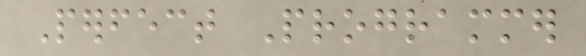Perfect Programmer
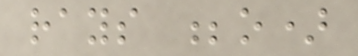rays ;o)
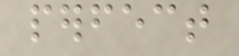perfect
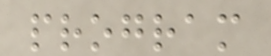program
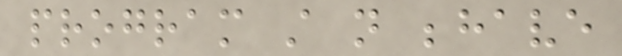program still not behave
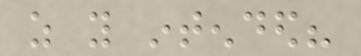as you intended?
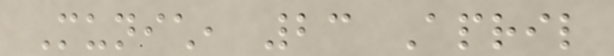Munich, 23 April
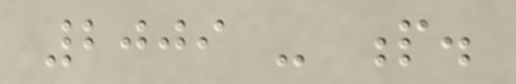2009 - p.
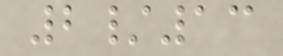2/13
